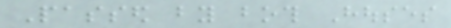Passed by both Houses
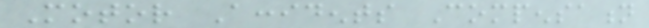Motor Accidents Compensation
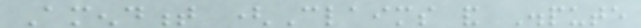Amendment (Claims and Dispute
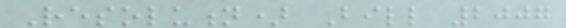Resolution) Bill 2007
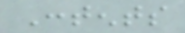Contents
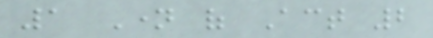1 Name of Act 2
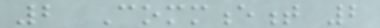2 Commencement 2
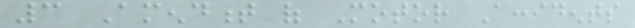3 Amendment of Motor Accidents
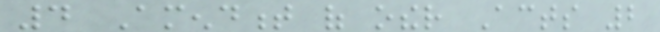4 Amendment of other Acts 2
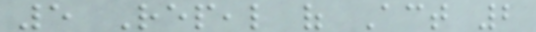5 Repeal of Act 2
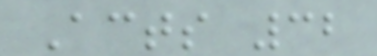Acts 32
